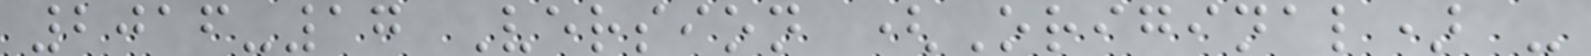2016-17 Version (Original) -
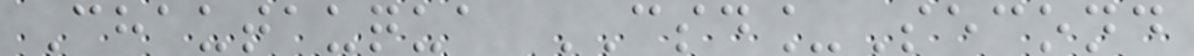Chautauqua CSD_Second
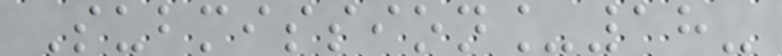Submission_18-
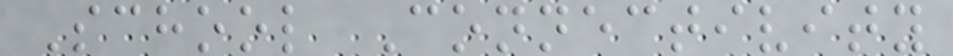School Connectivity
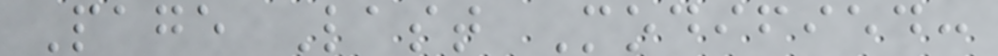Page Last Modified:
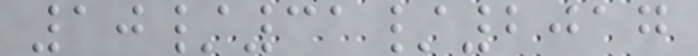10/31/2017
